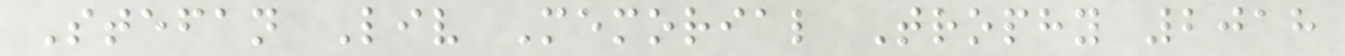Stefan Liv Memorial Trophy 2018
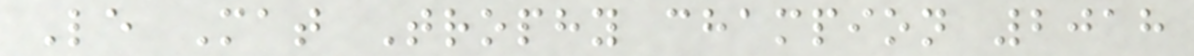Le Mat Trophy champion 2018
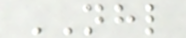NHL
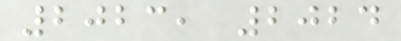2023, 2024
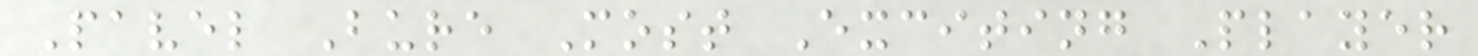Pavel Bure Most Exciting Player
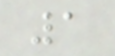1
